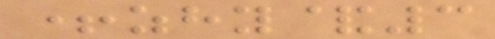+zhy&3
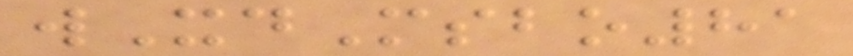wXdMsbo81
